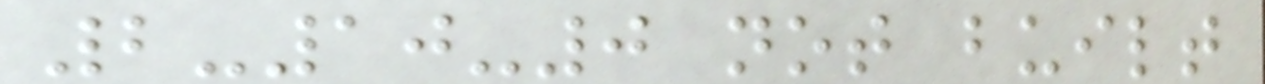2-10-0 not built
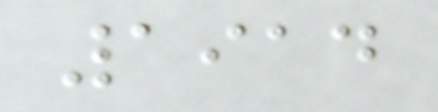1914
